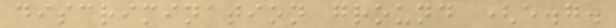discrimination ground (e.g.
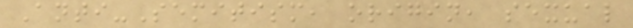Anti-Semitism, origin, sexual
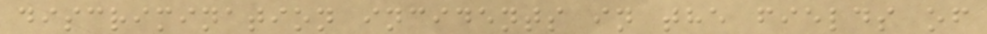discrimination incidents in the fields of
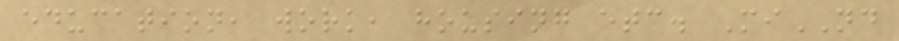education, work, housing etc. MiND
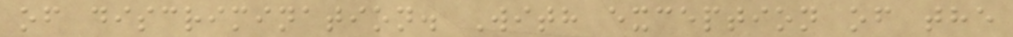of discrimination. With exception of the
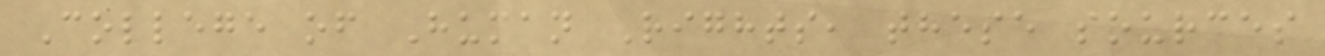College of Human Rights, these sources
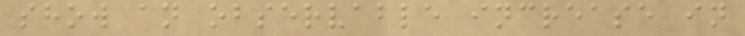show an observable increase in
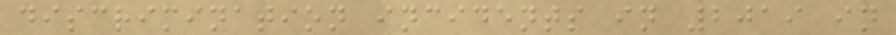discrimination incidents in 2019 in
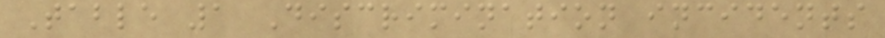Table 1 Discrimination incidents
